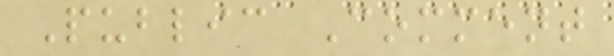Public Comment
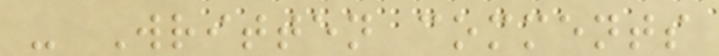- Written comments
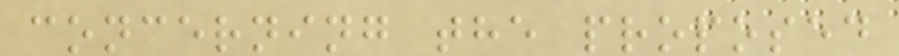concerning the proposed
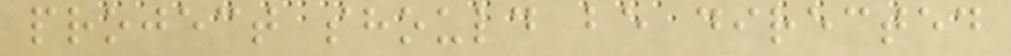project should be directed
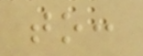to:
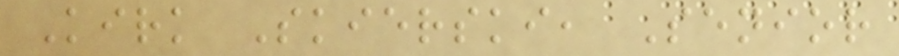Kirk Skierski, Senior
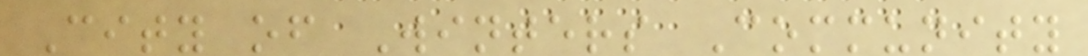City of Winters Community
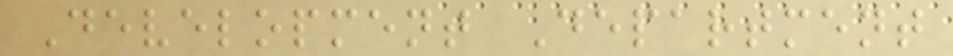Development Department
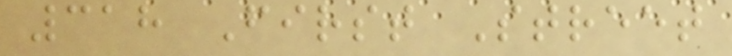318 First Street
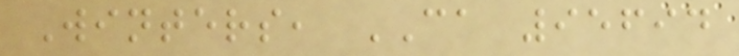Winters, CA 95694
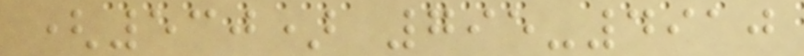(530) 795-4910
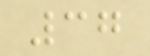37
